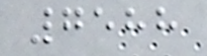7588
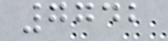7742
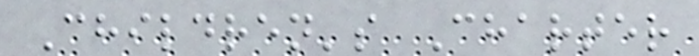Children's Charter
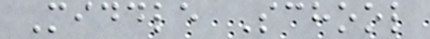Middle School
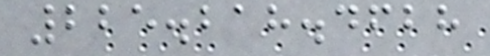225.218.4628
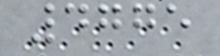4775
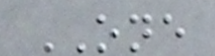ONE
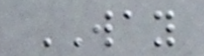WAY
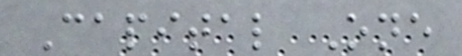Capital One
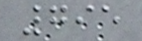795
